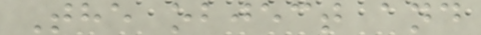The object and
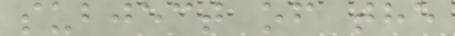subject of the
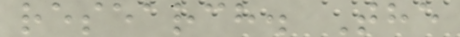research. The
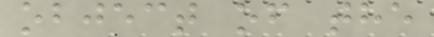object of the
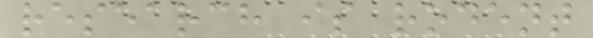research is rodent
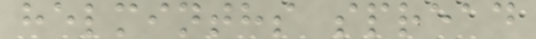helminths spread
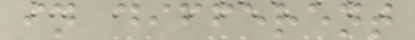in different
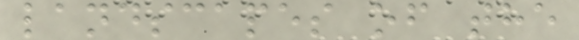landscapes of the
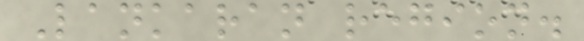Lankaran region.
